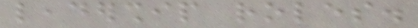leadership roles.
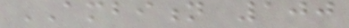AMBITION 100
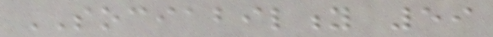SOCIABILITY 59
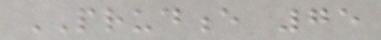PRUDENCE 75
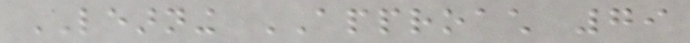LEARNING APPROACH 79
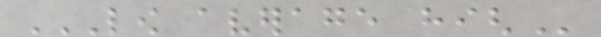LOW AVERAGE HIGH
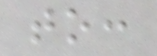to:
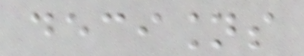decisions
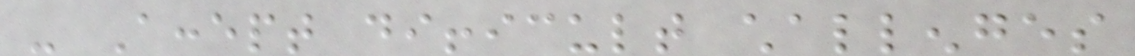- Accept difficult challenges
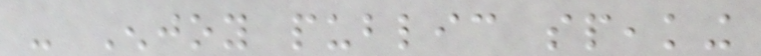- Enjoy public speaking
